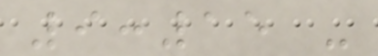9:15 -
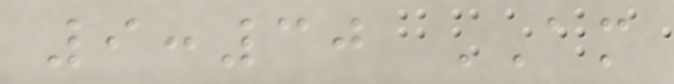9:30 AM
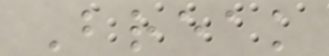Break
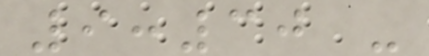9:30 -
